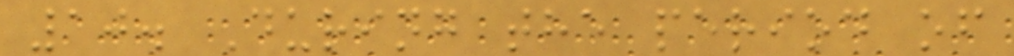10. During the period of
